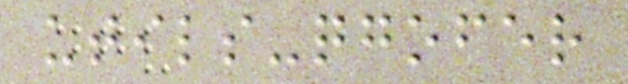utils-qgofer
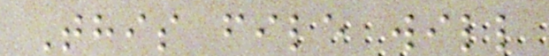This file will
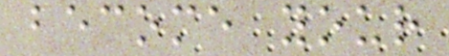become your
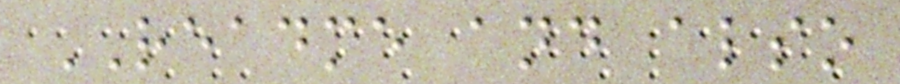README and also
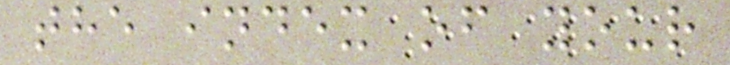the index of your
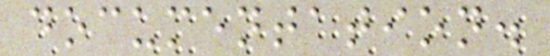documentation.
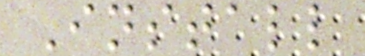Install
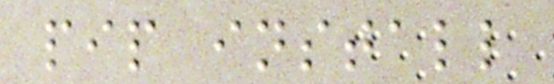pip install
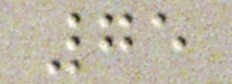75
